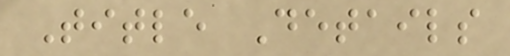Title Details
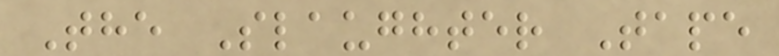The Slaughter Tape
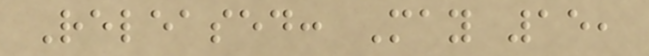Released: May 15,
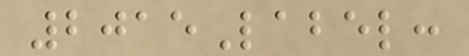2015Label:
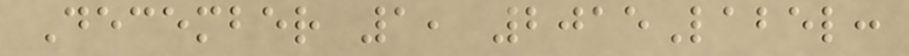December 1, 2015Label:
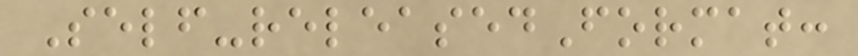Self-releasedFormat:
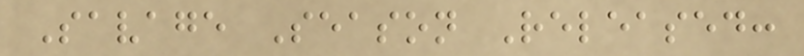Savage Season Released:
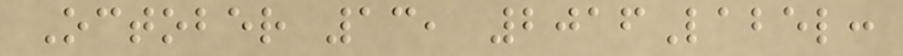October 13, 2016Label:
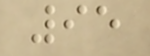95
